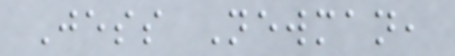Jess Newman,
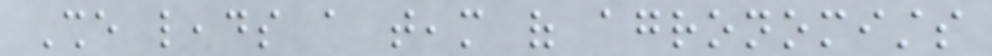She leads a team of agronomists
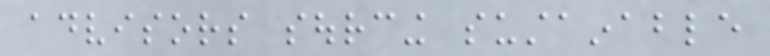advisors sourcing sustainable
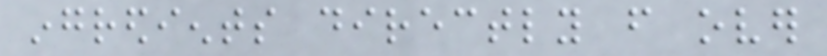ingredients directly from over
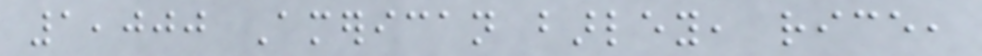1,000 American barley, rice,
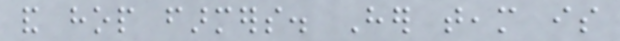and hop farmers. Her team is
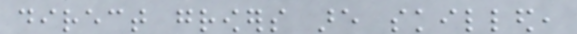direct growers are skilled,
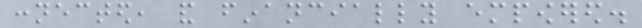connected, and financially empowered.
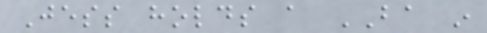Jess holds a BA in
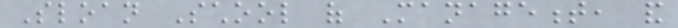Sloan School of Management, and
